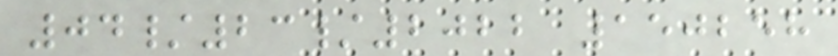04/23/2022 150258
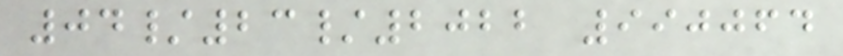04/23/2022 990064
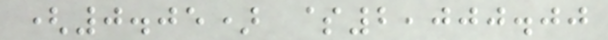(0.05) $2,000.00
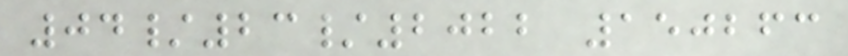04/23/2022 150263
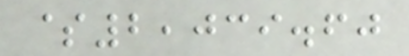$2,039.60
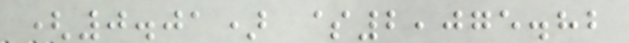(0.01) $2,075.82
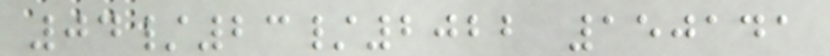04/23/2022 150141
